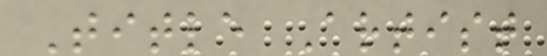Title Artist
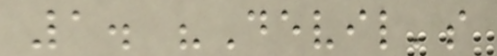1. "Devil's
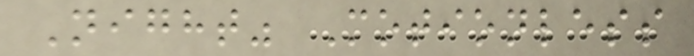Night" Motionless
